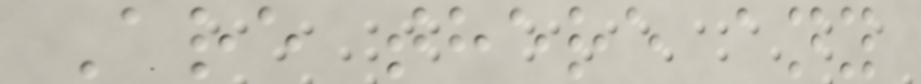Are there any
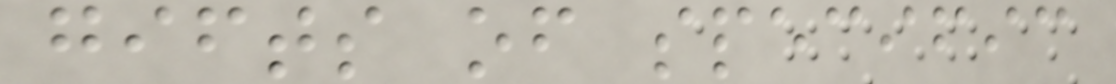gifts of specific
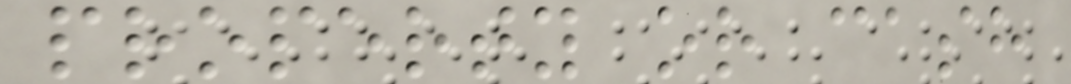property or cash
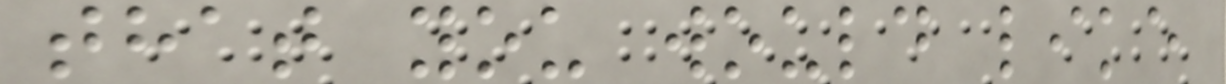that you would like
